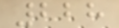228
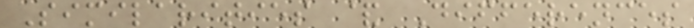Similarities & Differences
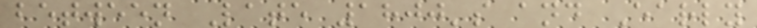between Late 1800's and Early
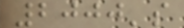2000's
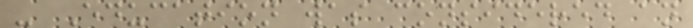- Education was considered an
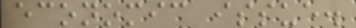economic issue.
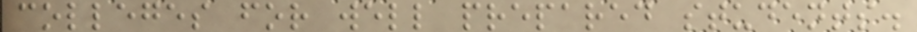colleges for well prepared students.
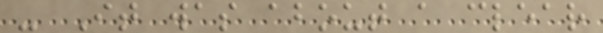- It was about a clear
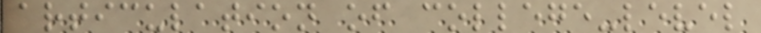articulation of college-level
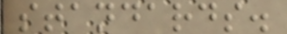standards.
